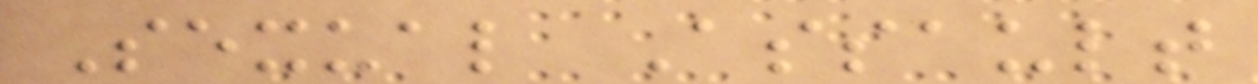Sexual Assault
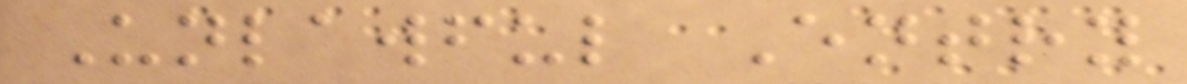Unlawful Entry
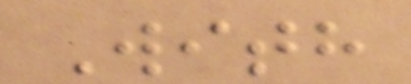With
